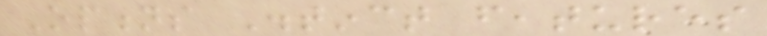Options Distinct features
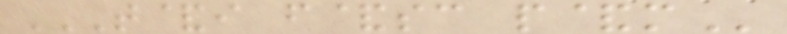T&I F&SC P&M
